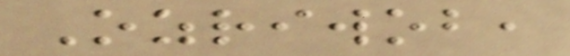Ozriwob,
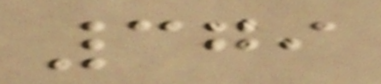379
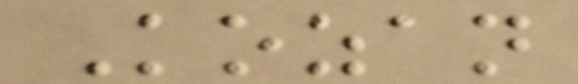Kozan
